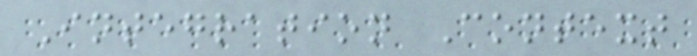Integration Context
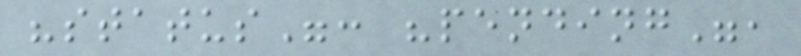"status": "pending",
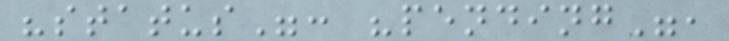"status": "pending",
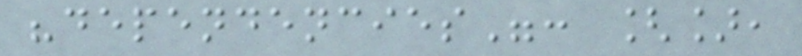"dependencies": [],
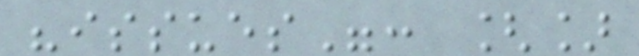"issues": []
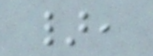},
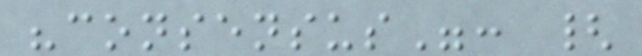"consensus": {
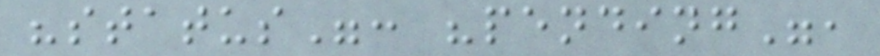"status": "pending",
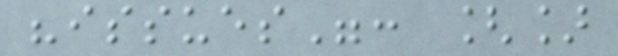"issues": []
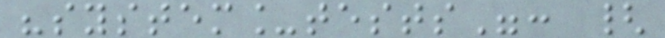"system_tests": {
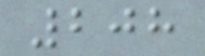208
